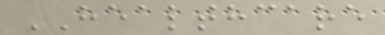HEALTHCARE
